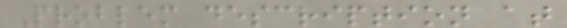Problem description at
